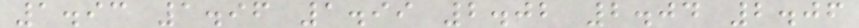1.93 1.96 1.99 2.02 2.04 2.06
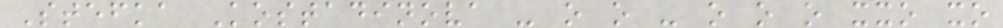Stefka Kostadinova - o o - o o o xxo xo
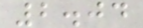2.04
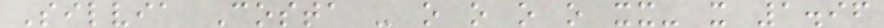Silvia Costa - o o o o xx- x 1.96
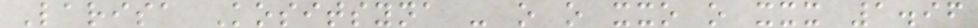Larisa Kositsyna - o o xxo o xxx 1.96
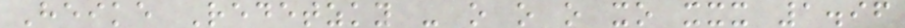Heike Redetzky - o o o xo xxx 1.96
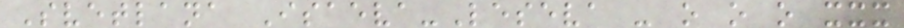Svetlana Isaeva-Leseva - o o o xxx
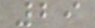29
